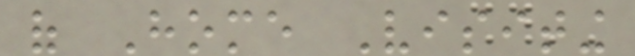of Home Visiting
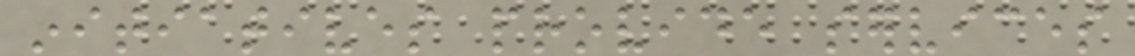initiatives provide services
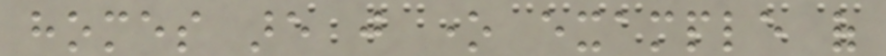homes are just one example of
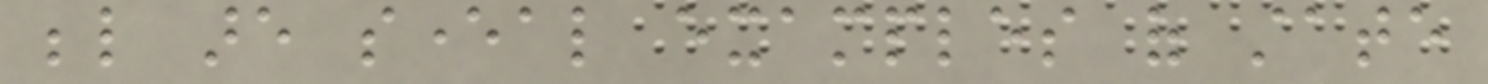below are several examples of state
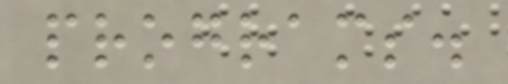programs.
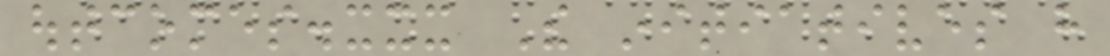outcomes.xxx The initiatives have
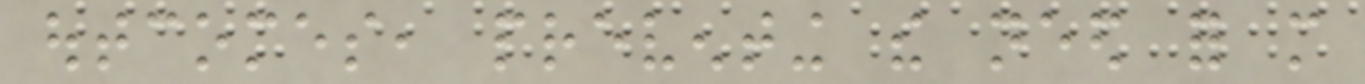outcomes, preventing the need for more
